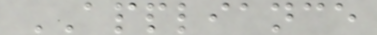APPLIANCE
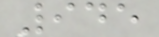945
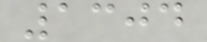1304
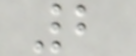2
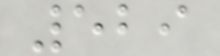529
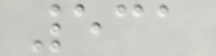531
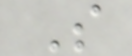S
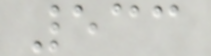533
